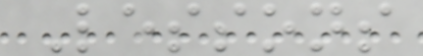Lessons
